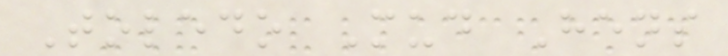Toledo Mud Hens
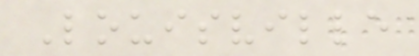Louisville
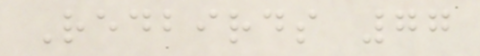Redbirds 77
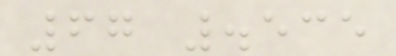67 .535
